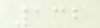132
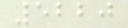5220
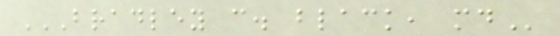BRADLEY C. BLACK, MD
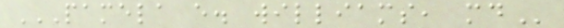PAMELA E. WILLIAMS, MD
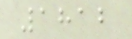1812
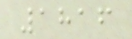1816
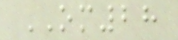OM28
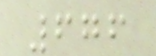676
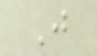J
